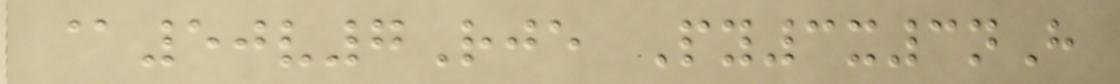@50v7Rje Py3x3nH
